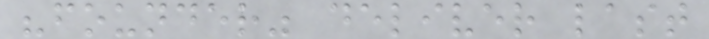"founder" deliver last
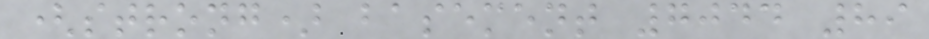(strong) basement 7044 89
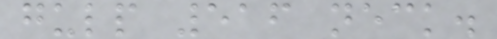gulp 516 neck.
